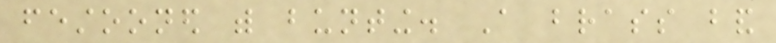festooned with bunting. A brass band
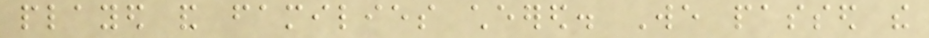played and families cheered. We passed the
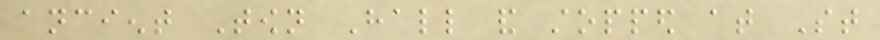ancient Town Hall and stopped at St
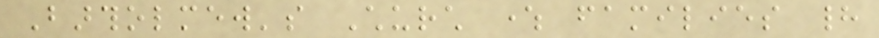Bartholmew's Church where families had
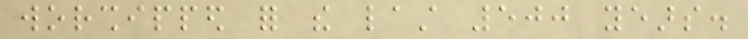worshipped for the last 500 years.
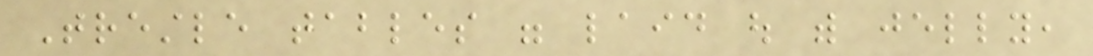Trestle tables were laid out with jelly,
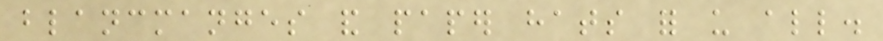blancmanges and paper hats for us all.
